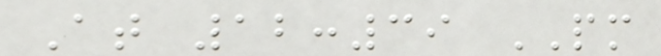At 12:39 PM
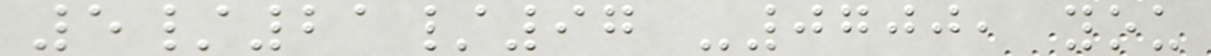5/21/97 -0700, you
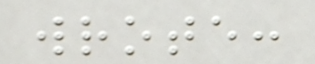wrote:
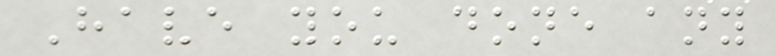Have you done any
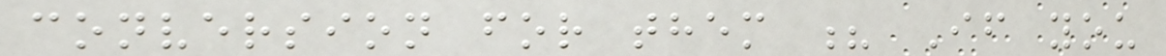conversion for them ? If you
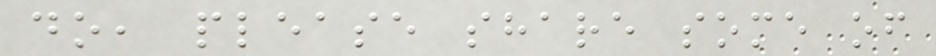do, please share some of
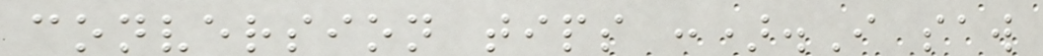conversion tips :).I saw
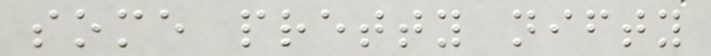some pretty nifty
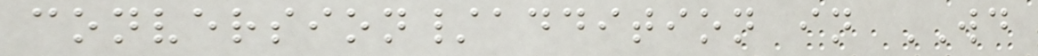conversion/addition in WD
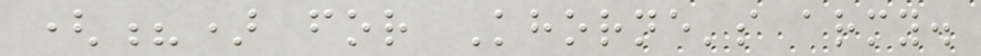(?) for Khorne's army.
